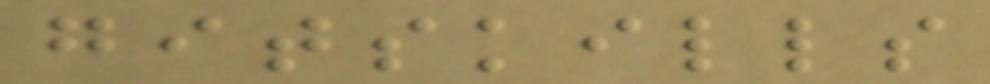gitskills
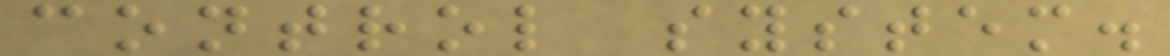control system.
